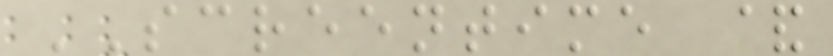SCREENTIME &
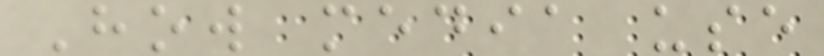How media use
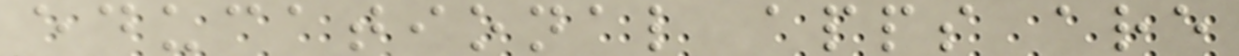educational apps are
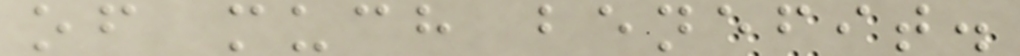of much benefit.
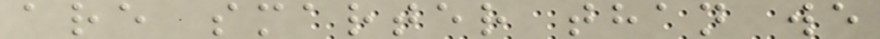are smarter than we
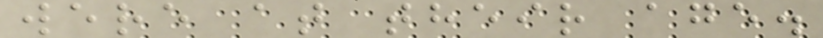were at their age.
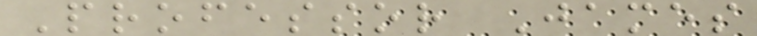Professor James
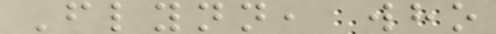Flynn, who
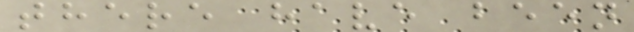there have been
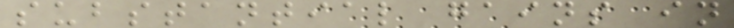substantial gains in
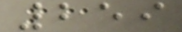259
